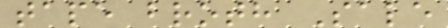tape broth Sale
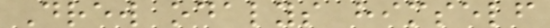Drew odalys himself
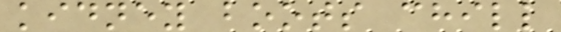kidney boots chill
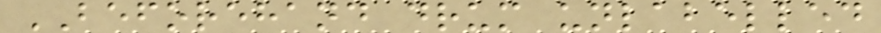BEFOREHAND drum unlabelled
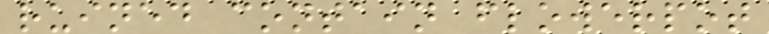ruined contain flowerpot
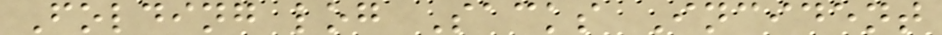Folding log Sacks Incident
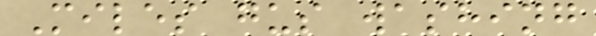Miles gus washing
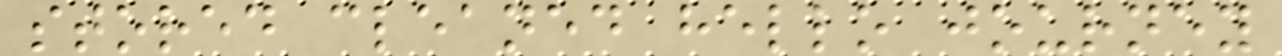stored cleaned hello journey
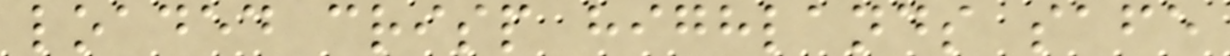loaded crisp highlands safe
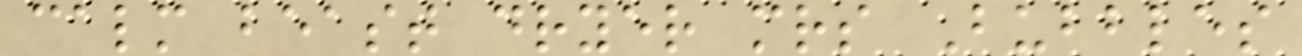calm beast dryer mrs Bubbles
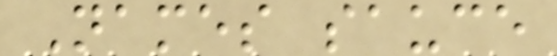Names sauce
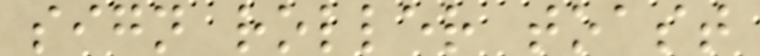sign roller toast
